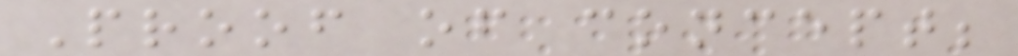Proof of concept;
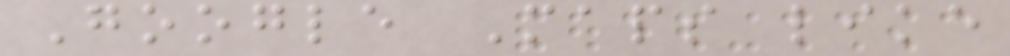Google Maps like
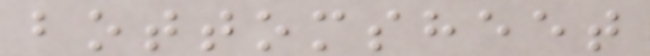bottomsheet
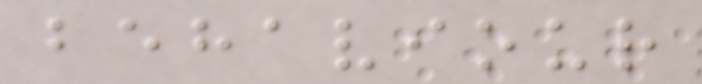behaviour
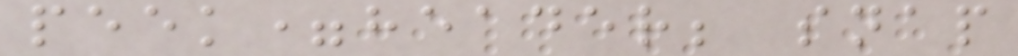peek=header; snap
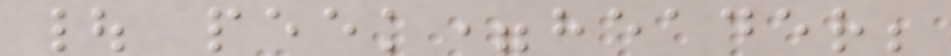| peek=header;
